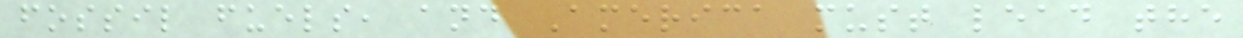fossil fuels, and America must lead the
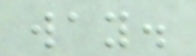way.
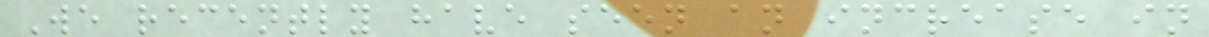We recently have seen an increase in
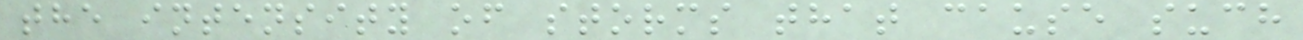the intensity of storms that cause such
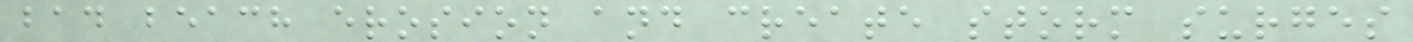bad beach erosion and create storm surges
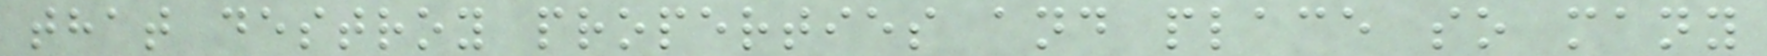that destroy properties and place so many
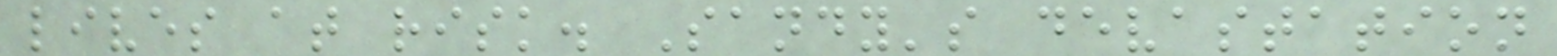lives at risk. Sandy's devastation
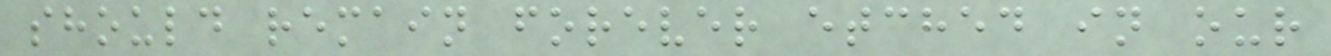should remain forever etched in our
